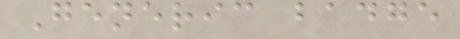Generic badge
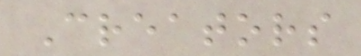Creators
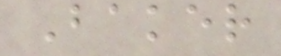Baker
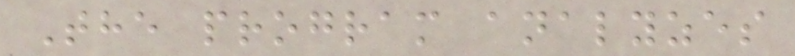The program analyzes
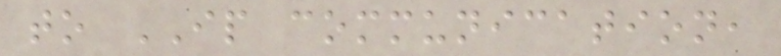to IP communication,
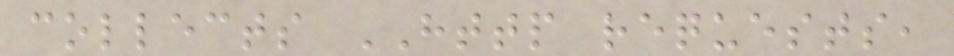collects HTTP requests,
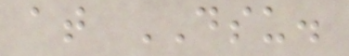at DSU.
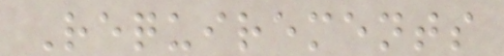Requirements
